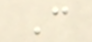C
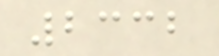2332
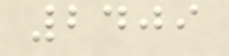2409
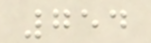754
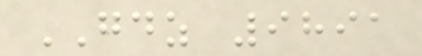GDZ 9891
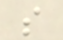s
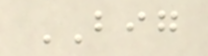BIG
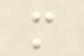m
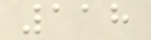118
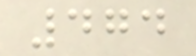474
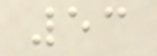53
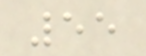55
